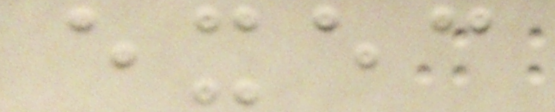exec
